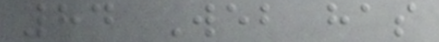84 Web has
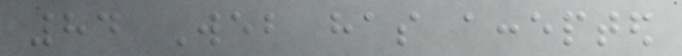84 Web has accepted
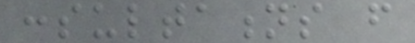consultations from
